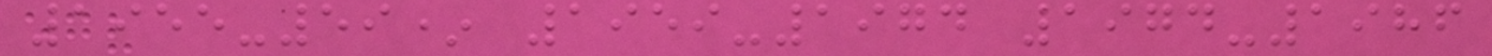1955-59* 1959-1974 1974-1986
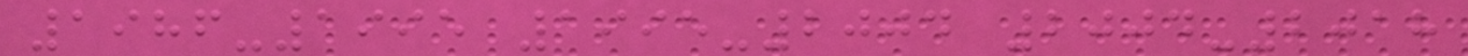1986-1995 1995-2004 2004-2018
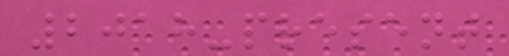2018-present
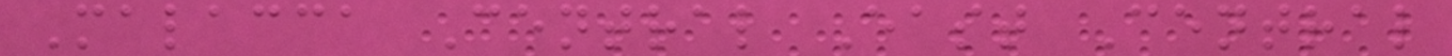Malacca Central East Central
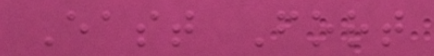East Fort
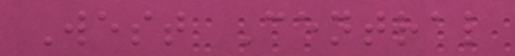West Central
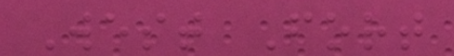West Fort
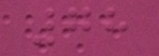78
